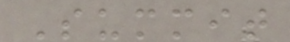Summit
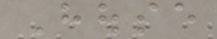House
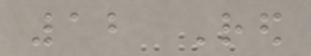12 Red
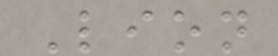Lion
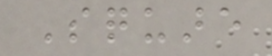Square
